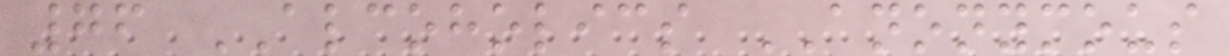76 ALCOHOLICS ANONYMOUS
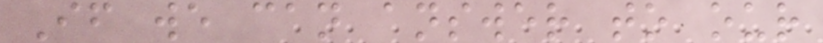If we can answer to our
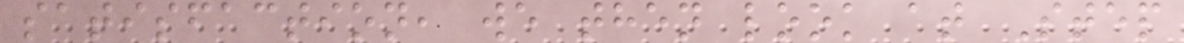satisfaction, we then look at Step
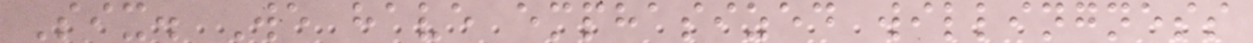Six. We have emphasized willingness
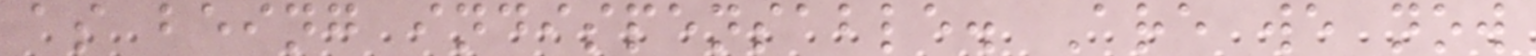as being indispensable. Are we now
